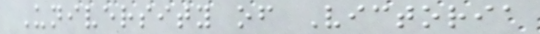University of Victoria
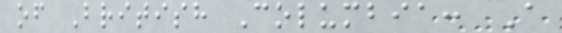of British Columbia: A
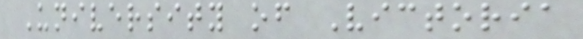University of Victoria
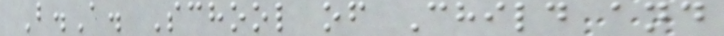B.A. School of Child and
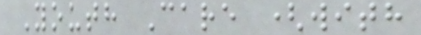Youth Care (with
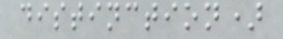distinction)
